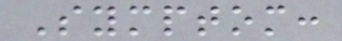Symptom:
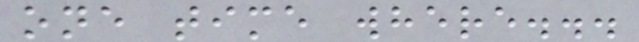one time where...
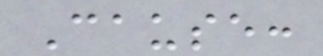Cause:
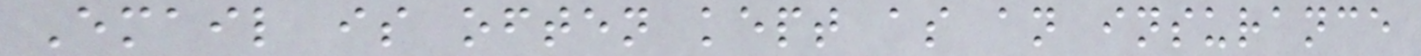Email is often kept as an insurance
